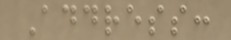Address:
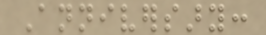Anniversary:
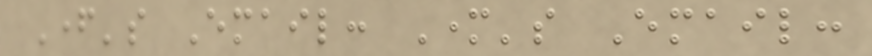Father's Email: Mother's Email:
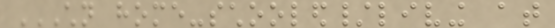CHILDREN HOME-SCHOOLED/LIVING AT
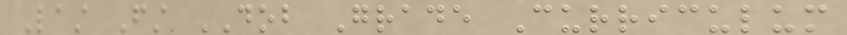Last First DOB Grade Curriculum
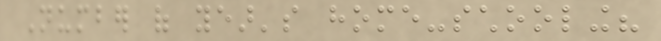Number of year's home-schooling?
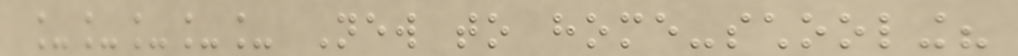_____ New to home-schooling?
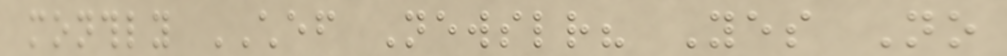monthly CHEF Newsletter? Yes No
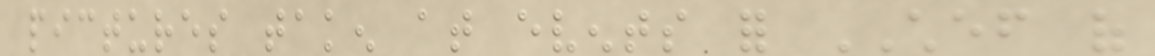pictures taken at events for CHEF of
